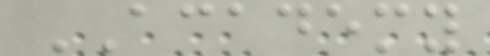ACADEMY
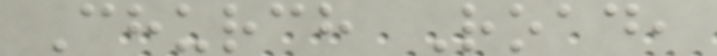Church Road,
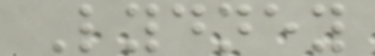Lydney
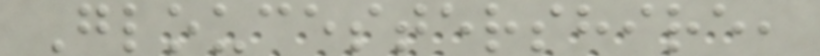Gloucestershire,
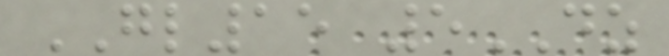GL15 5DZ
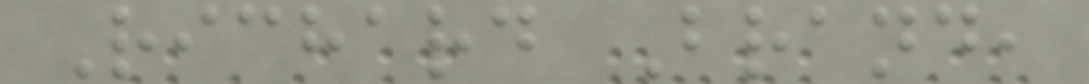Richard Brand,
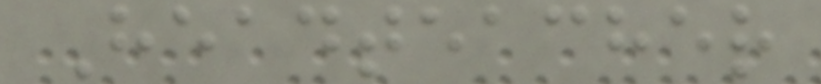Headteacher
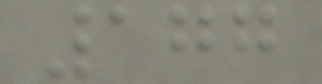177
